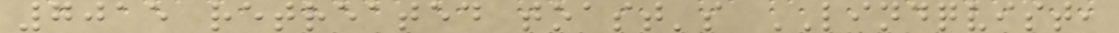7015 retreated toast's LINDQVIST,
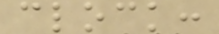clock:
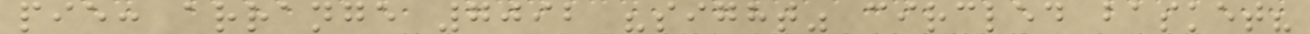pie: arrange 7092 "sight" circled basket?
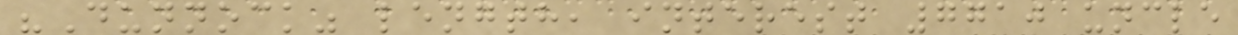"Dunnock" length, interest 7710 uncle
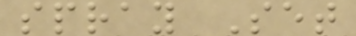spray Set
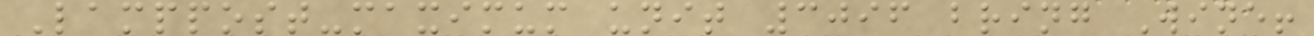Lamppost-maximum unit 3096 bring Wine!
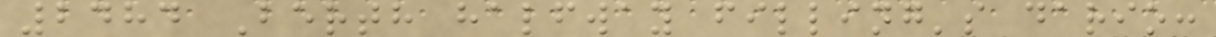2484 Berth halfway filling's dario:
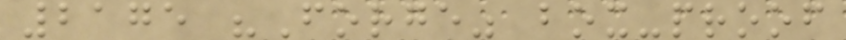2175 "Forge" box-proof
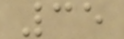35
